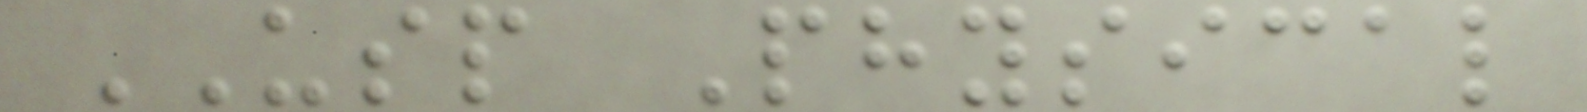USP Physical
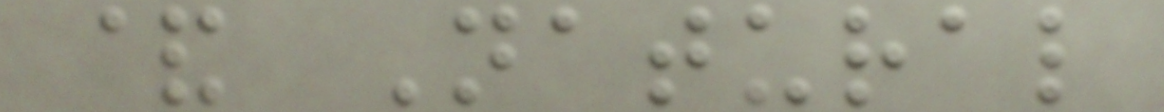& Natural
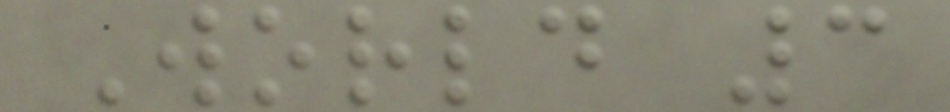World 3
